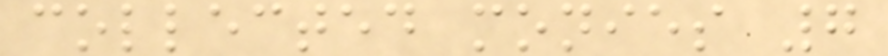collected monies 7
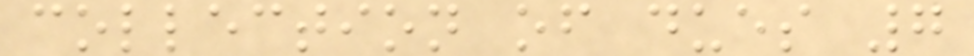collection of dues 7
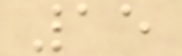15
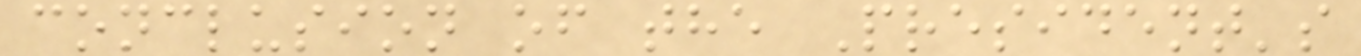conclusion of the President's
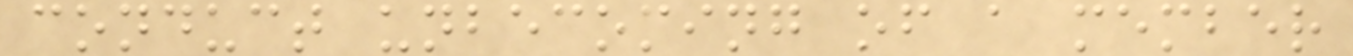conduct unbecoming of a member
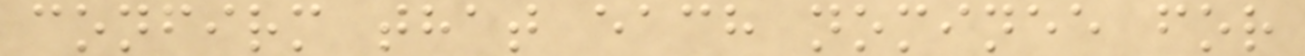confirm that each nominee for
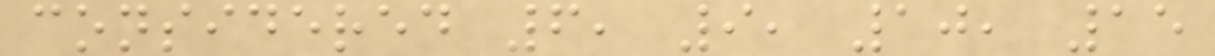considered 6, 9, 10, 15
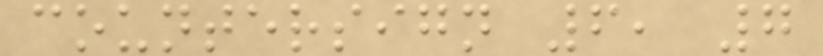countersign 6, 7
